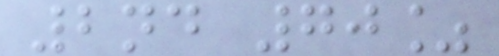2nd 70%
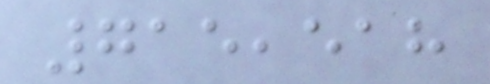715,518
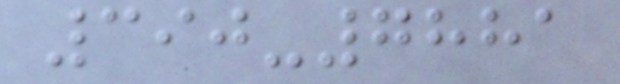390-7881
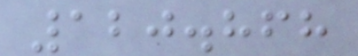120.868
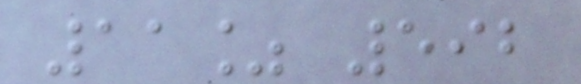11% 592
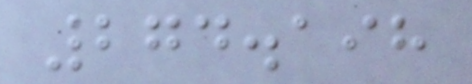274.198
